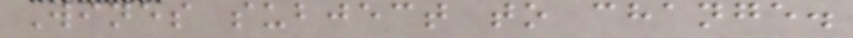Wines subject to change.
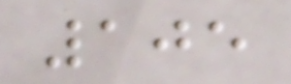105
